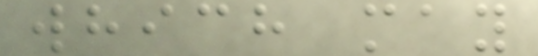which may
